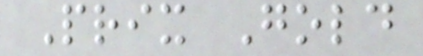Prix Gold
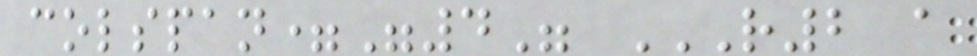colspan="4" R2 A
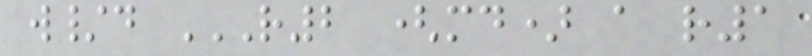w/d R2 (MD) A R1
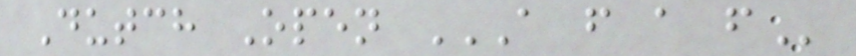Dutch Open A F A F
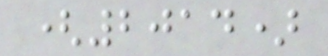(2014)
